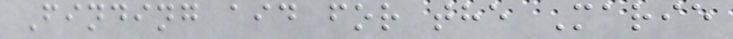Finding aid for the Marie
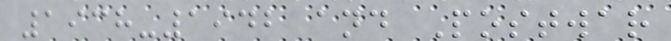1938-1942 and Postwar
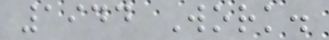1944 Work.
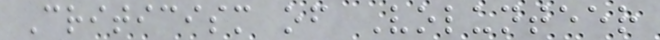Criticism of Volunteer
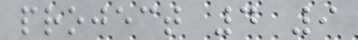project 4 9
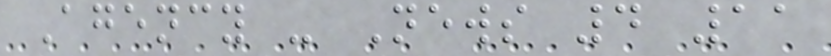Agency - News 4 11
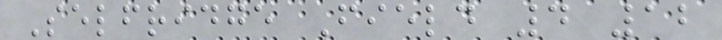Selfridge Field 4 12
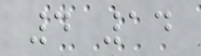4 14
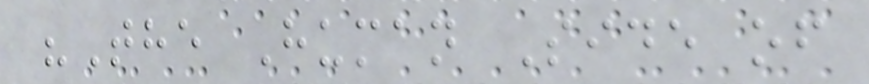"The Human Side of
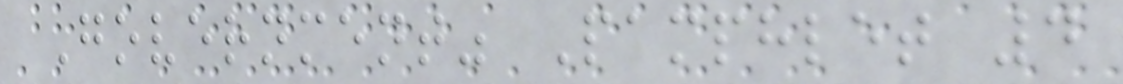Government" Pamphlet 4
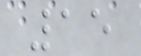15
